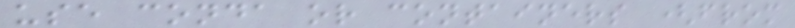use conda or containers (from
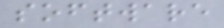software
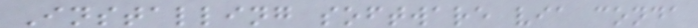Installing software via conda
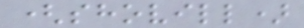(shovill)
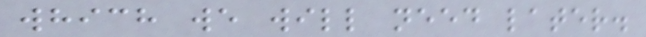which we will need later.
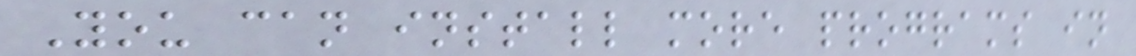You can install more programs in
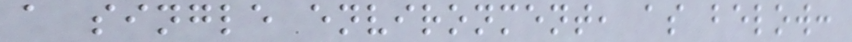a single environment, as below:
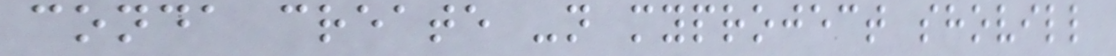conda create -n myproject shovill
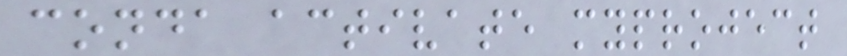conda activate myproject
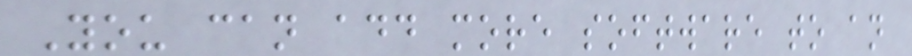You can add more software to an
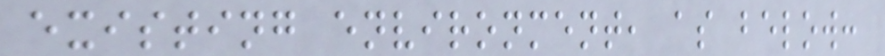existing environment, as below:
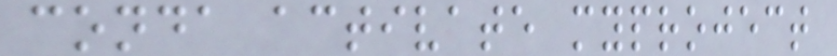conda activate myproject
